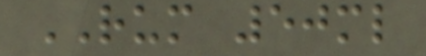RUM 50ml
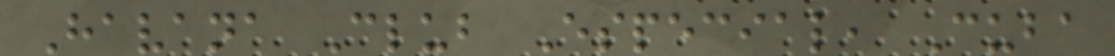Havana Club Especial, Cuba
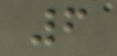6
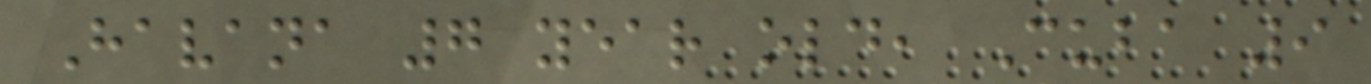Havana 7 year old, Cuba 9
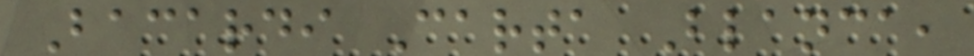Bacardi Carta Blanca,
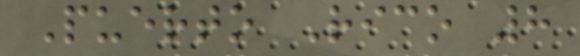Puerto Rico 8
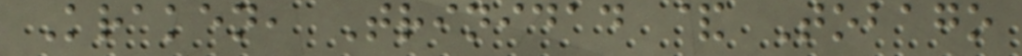Kraken, Trinidad & Tobago
